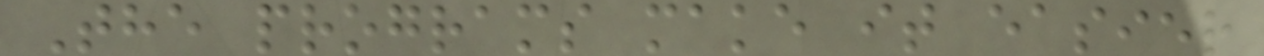The programs make it easier
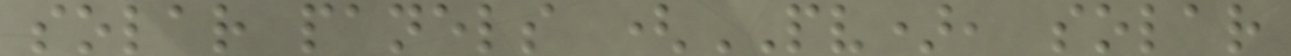solar panels (PV), solar
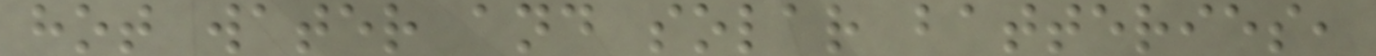hot water and solar batteries,
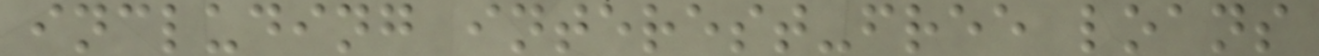including interest-free loans
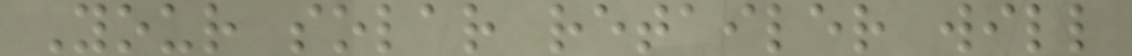Your solar retailer will
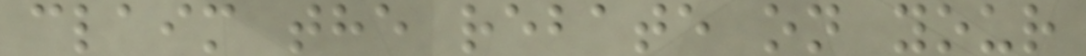claim the rebate on your
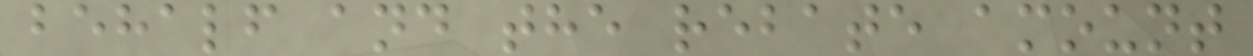behalf and the rebate amount
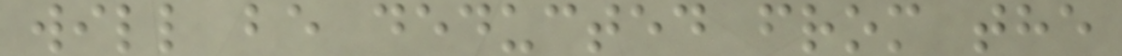will be deducted from the
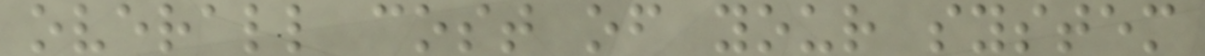overall cost of your system
